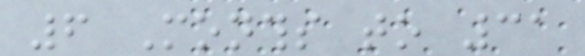6 Months to 31
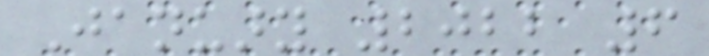January 2022 6
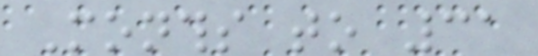Months to 31
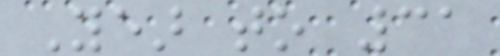Year to 31
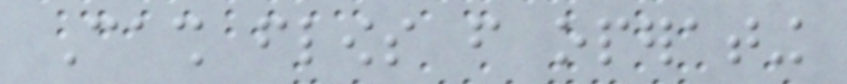Cash flows from operating
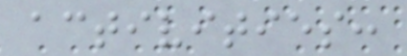activities:
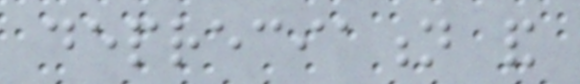depreciation and
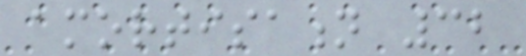amortisation 32
